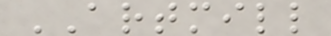ARTMILL
